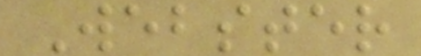Webster
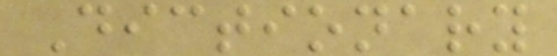Dictionary
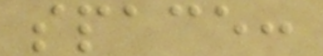space:
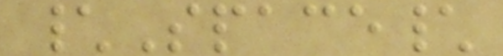\Space\
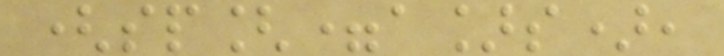(sp[=a]s),
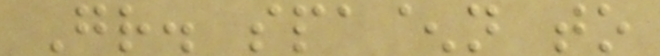Gr. spa^n to
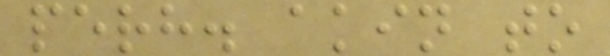perh. akin to
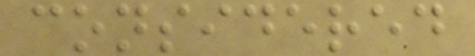considered
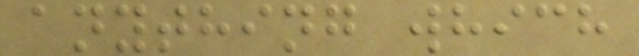anything which
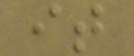it
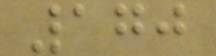170
